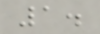1.
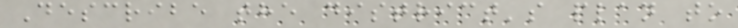Describe the district's plan to
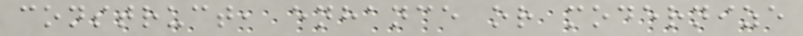construct, enhance or modernize
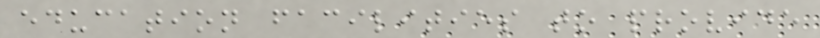education facilities to provide
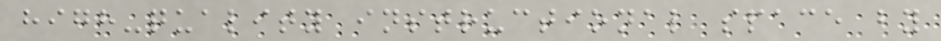high-quality instructional space by
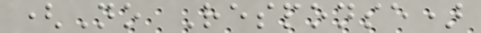(No Response)
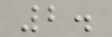2.
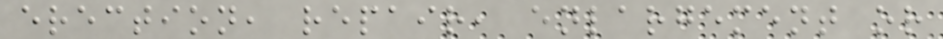erection, repair, enlargement or
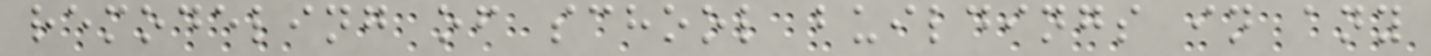remodeling of school buildings in any
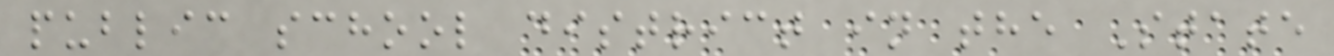public school district in the State
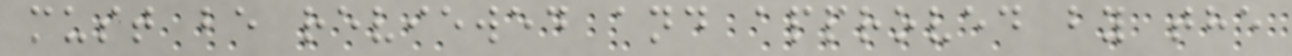must be reviewed and approved by the
